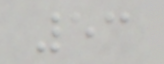53
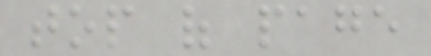top of page
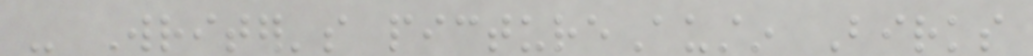- Writer's pictureAustin Birks
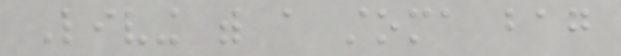Living with a stoma bag
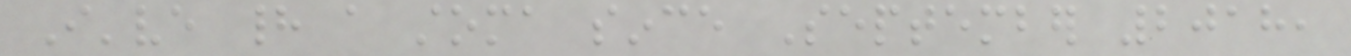I've had a stoma since September 2018,
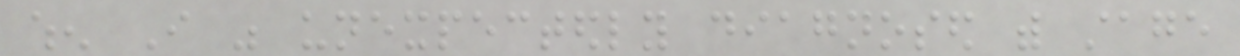when I was unexpectedly diagnosed with stage
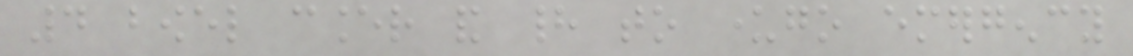4 bowel cancer and had to undergo emergency
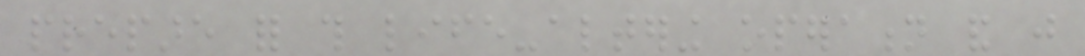prepare for this life-altering operation and just
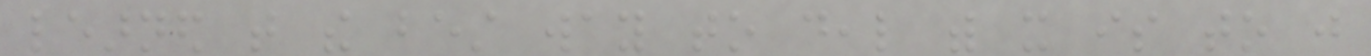learned that the best way to deal with it is to just
